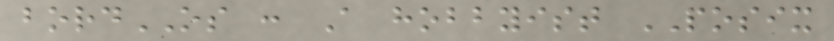bordOS : A hobbyist POSIX
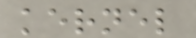kernel
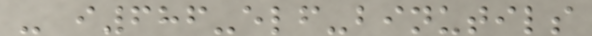- i686-elf-binutils
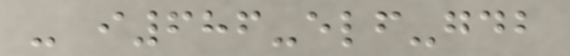- i686-elf-gdb
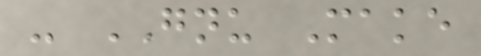- GNU Make
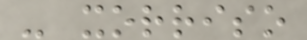- xorriso
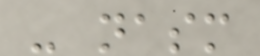- nasm
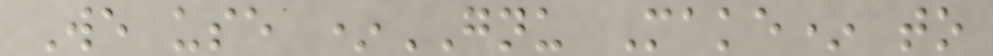We use *GNU Make* to
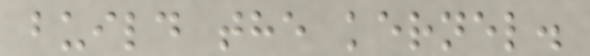build the kernel.
